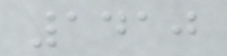1410
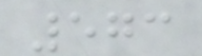573
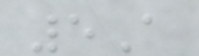5A
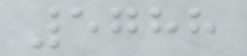5788
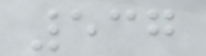537
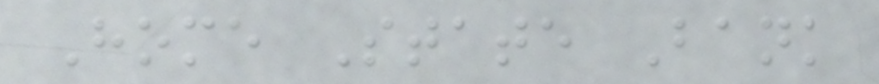Home State Bank
